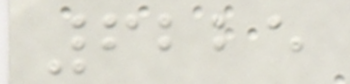6225
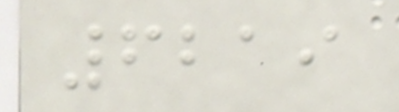6219
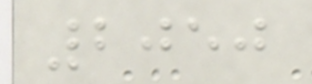2050
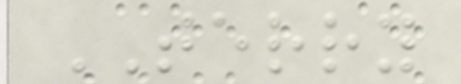TERRY
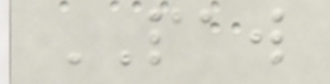PAW
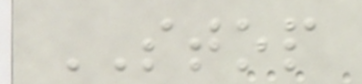STOP
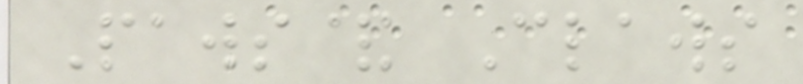Paws& Claws
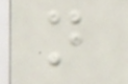n
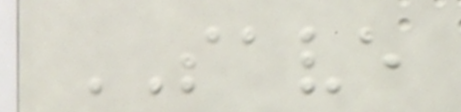SAVE
